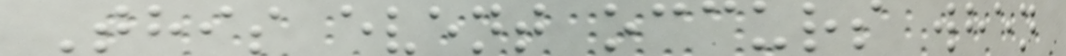This event occurs when
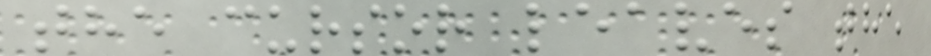the cursor leaves the
